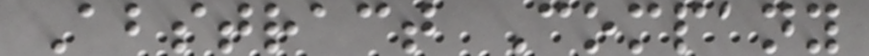Abstract Company
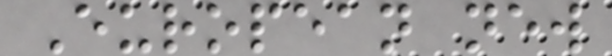European new
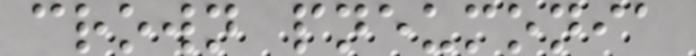crown pneumonia
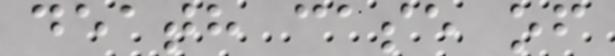death case of
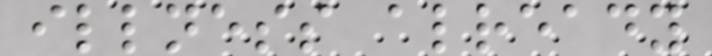illness already
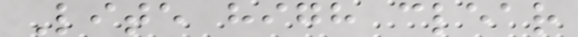Lite high clear
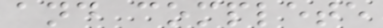and complete
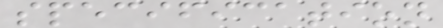specification
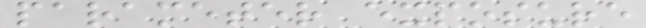parameter exposure
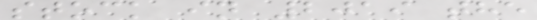stock in 2019 the
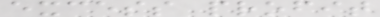excess profit
